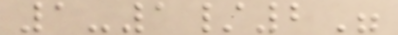1-1/2"
